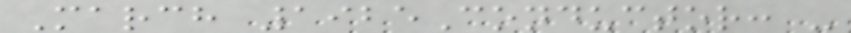March 1925Conductor: -
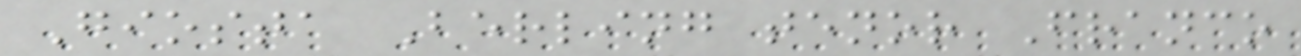Giosta Berling tenor Franco
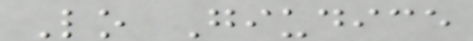Lo Giudice
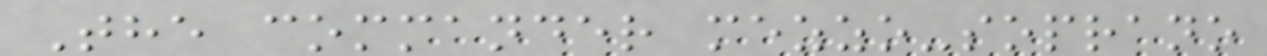The commander mezzo-soprano
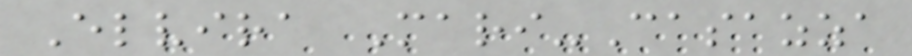Elvira Mari-Casazza
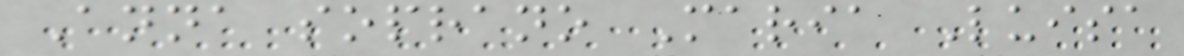Anna soprano Maria Luisa
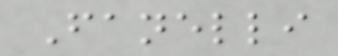Fanelli
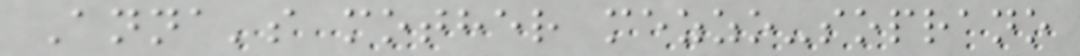Anna's mother mezzo-soprano
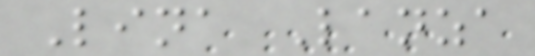Lina Lanza
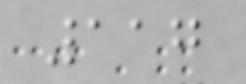117
